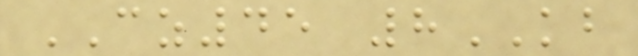CZ45 8KB
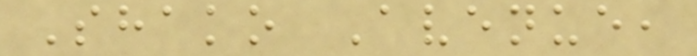Shako Avenue,
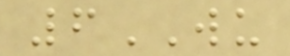6WU
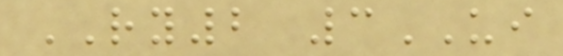RY2 3UI
